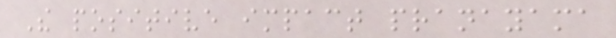The positive impact pranayama
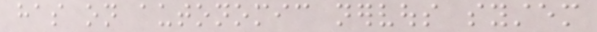has on autonomic nervous system
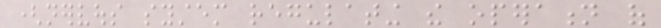(nervous system regulating the operation of
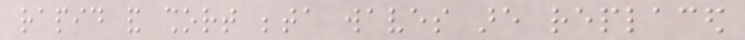rapid and short beta waves are replaced
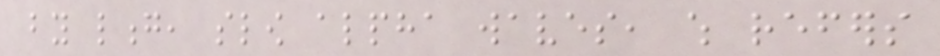by long, slow alpha waves, which refers
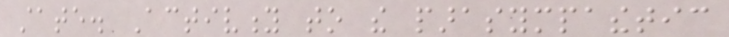state. Activity to the parasympathetic
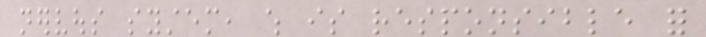nervous system, which is responsible for
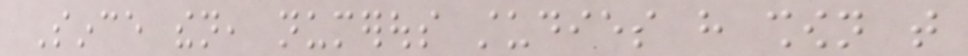Since then, numerous studies have shown that
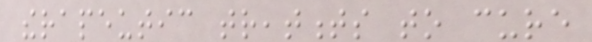therapeutic treatments to cure
